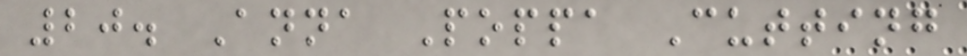20. Anna Poppa Cutting
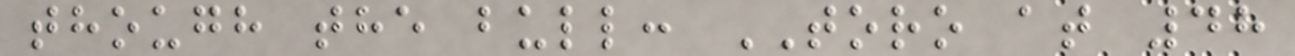though the bull: TORO at 48
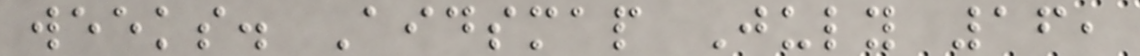weeks. Aidsmap July 16,
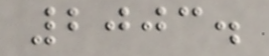2003.
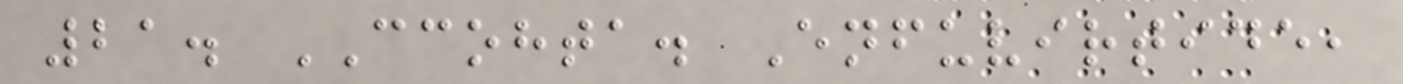21. CCOHTA. Enfuvirtide,
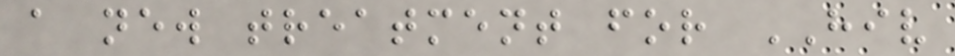a new treatment for HIV
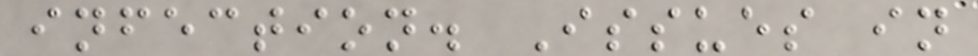infection. Issues in
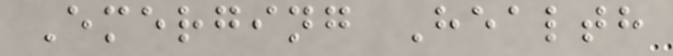Emerging Health
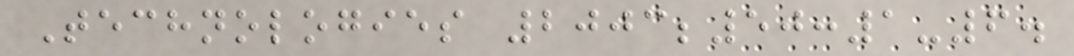Technologies 2003;50:1-6.
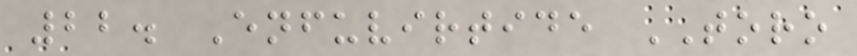22. Enfuvirtide TORO
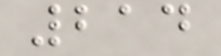214
